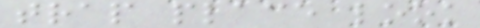trap place look
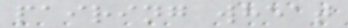pairing wheat
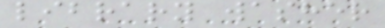library washer
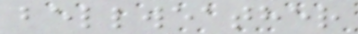bellweather
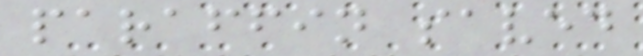paraffin saved
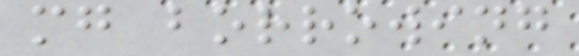mg borrowing
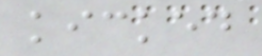kicked
